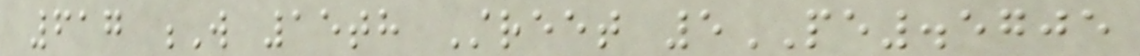617 W 15th Street 5PE.5705
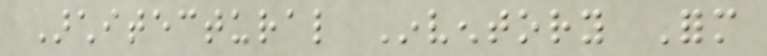Architectural Inventory Form
